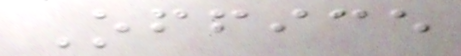Office
